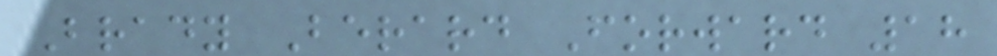Brady Berard Forward 18
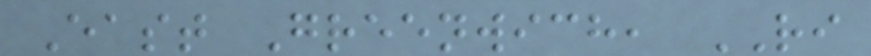East Greenwich, RI
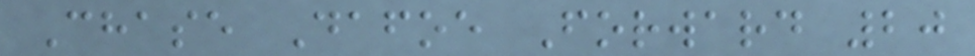Chase Dafoe Forward 20
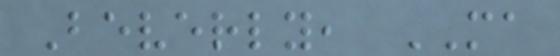Beverly, MA
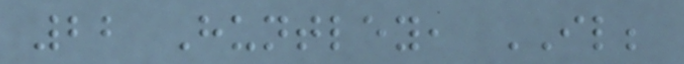22 Huntley, IL;
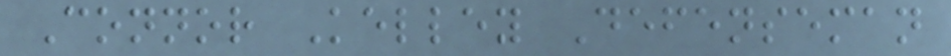Connor Kelley Defenseman
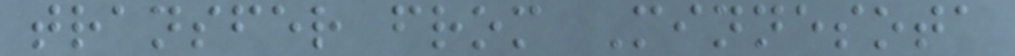transfer from Minnesota
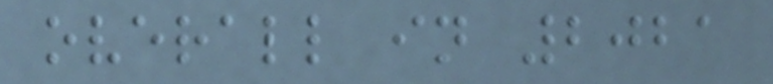overall in 2021
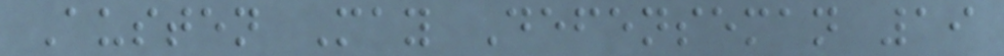Austen May Defenseman 19
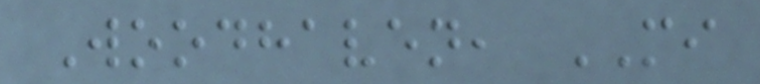Woodhaven, MI
